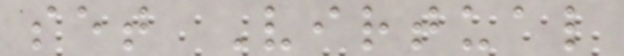set Virtual
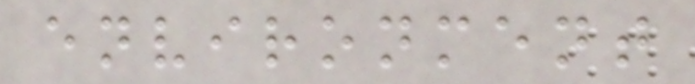environment
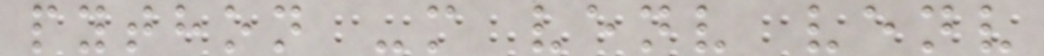python -m venv venv
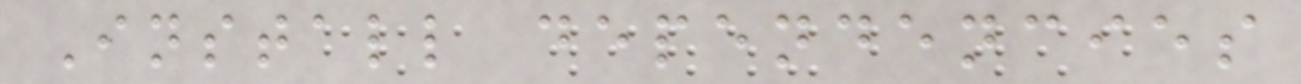Install dependencies
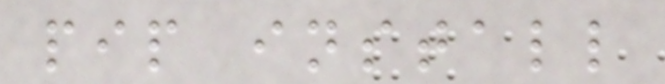pip install
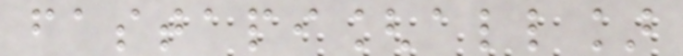fastapi[all]
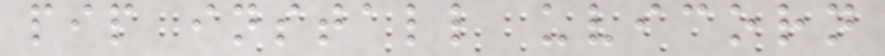pip install uvicorn
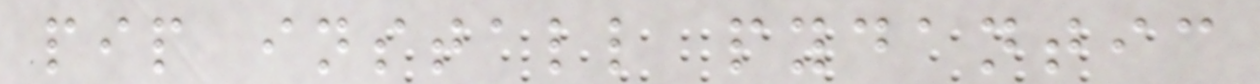pip install pydantic
